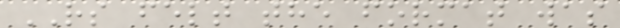RS felt the format was
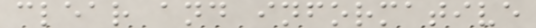clear and informative
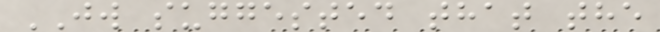JW suggested that the
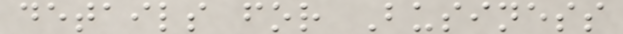details for Business
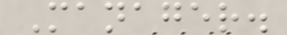Manager.
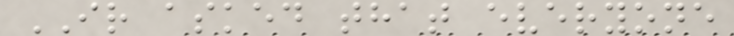IR asked that everyone
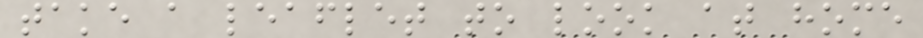take a leaflet to look at home
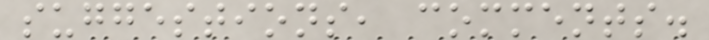suggestions, comments.
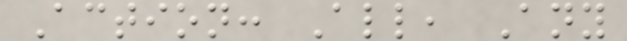Action: All, Any
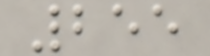255
